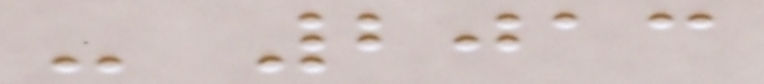- 2013
